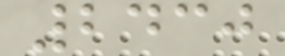2430
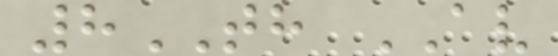8TH AV
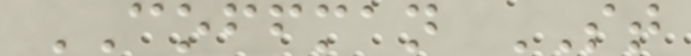COFFMAN ST
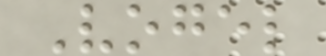Vogel
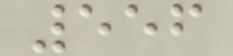556
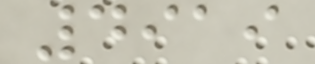4919
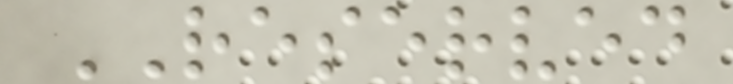RESERVED
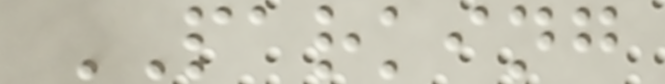PARKING
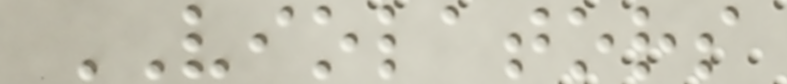VIOLATORS
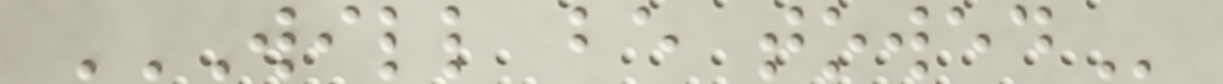WILL BE TOWED
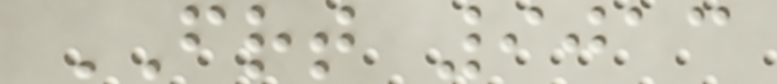FRT 9013
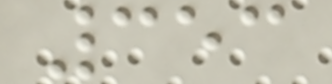353
